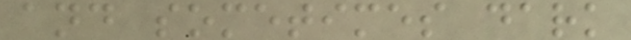and sometimes dark
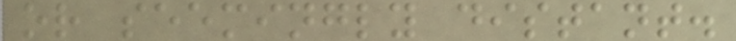or seemingly distant.
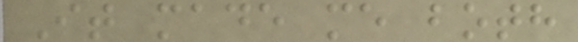It made me both
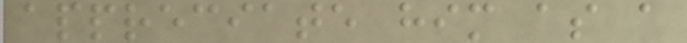appreciate him as a
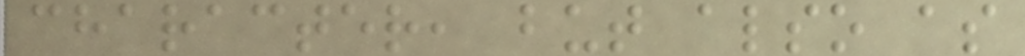character, but also as
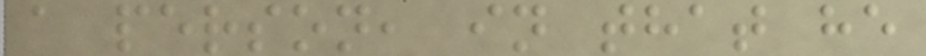a person, in that he
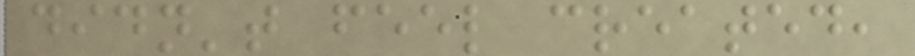didn't feel created,
